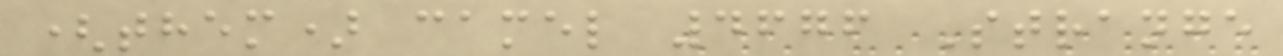(them) camel 4676 Strange
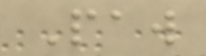Paw
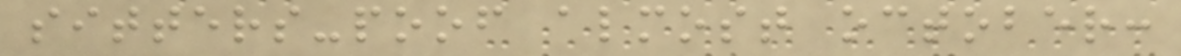sitters-poof almost october:
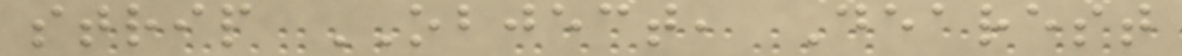strip OBJECT, Dearest
